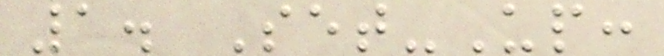1. Set-Up:
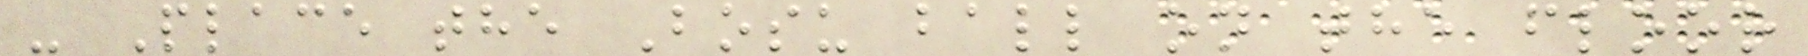- Place the Bosu ball on the floor
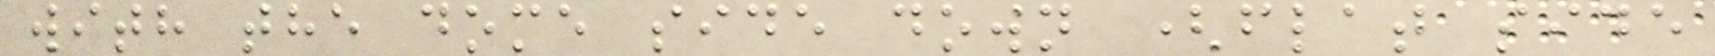with the dome side down (flat side
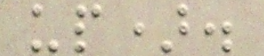up).
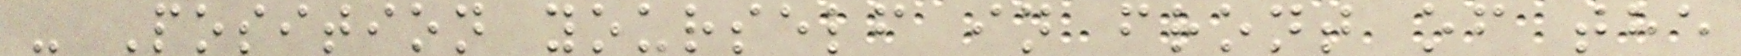- Position yourself in front of the
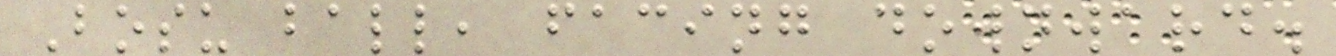Bosu ball, facing downward.
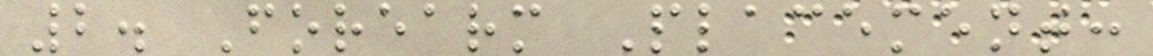2. Forearm Placement:
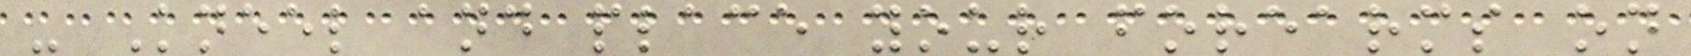- Kneel and place your forearms on
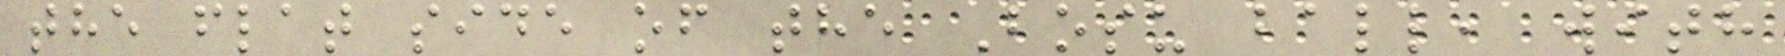the flat side of the Bosu ball, with
